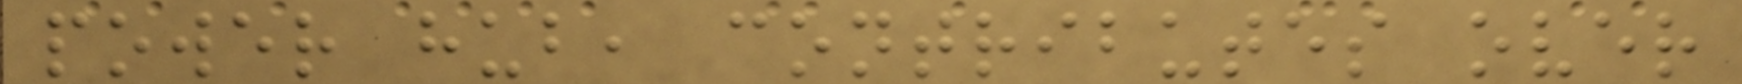power hub, contributes over
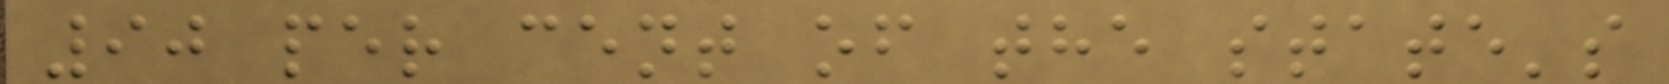90 per cent of the state's
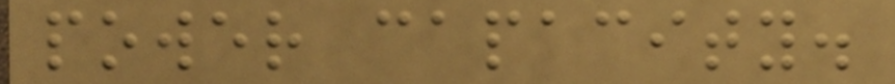power capacity.
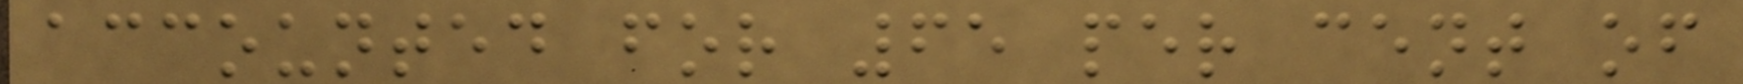accounted for 65 per cent of
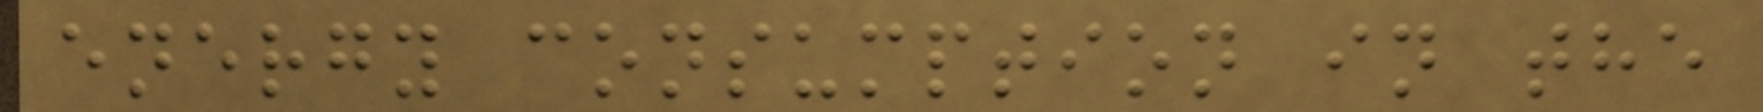energy consumption in the
